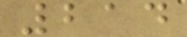214
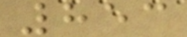853
